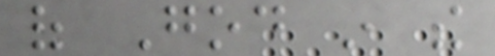of God in the
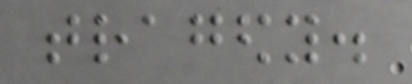tragedy.
